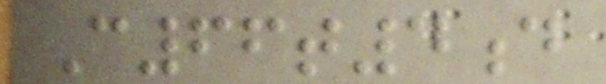C66t4d
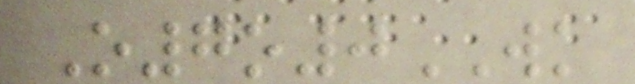O7o0WK
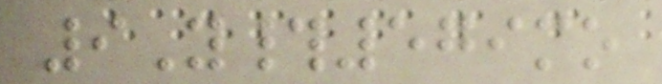9Y#579mo
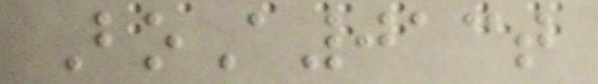BoA013t
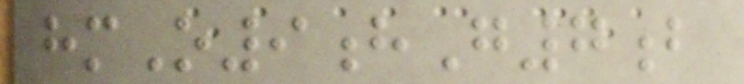hmO9hG7b
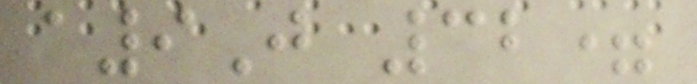a9J 32=
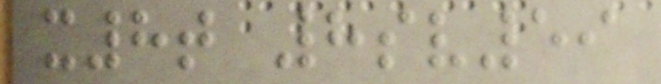x8t 8sv59
